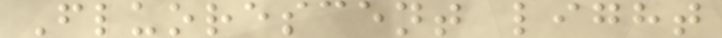Fluorescent light
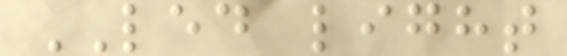LED light
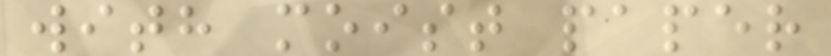with moist paper
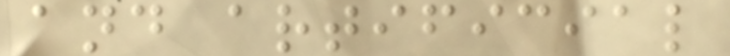and artificial
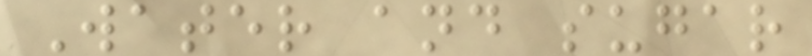Water and sugar
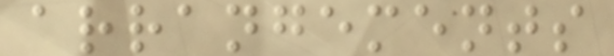arrangements
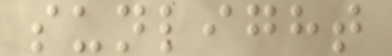sunlight
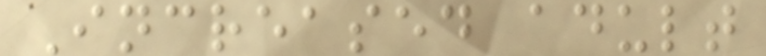Increased adult
